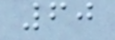60
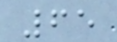65
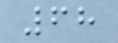68
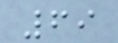69
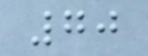70
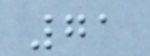71
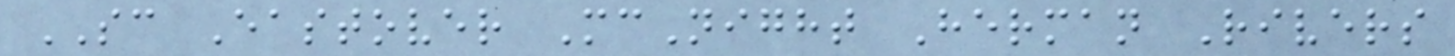SC Eastover McNight Herman Rivers
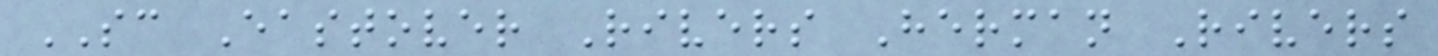SC Eastover Rivers Herman Rivers
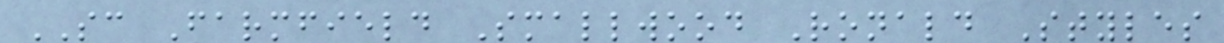SC Farmfield Smallwood Ronald Styles
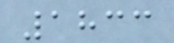1833
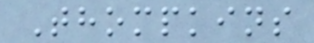Thompkins
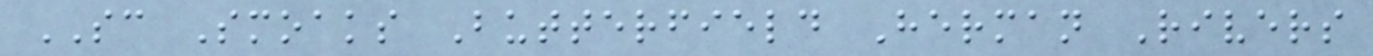SC Smoaks Butterfield Herman Rivers
